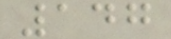147
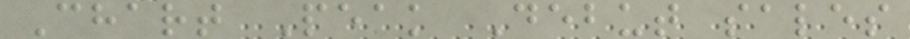Chart Peak Debut sales
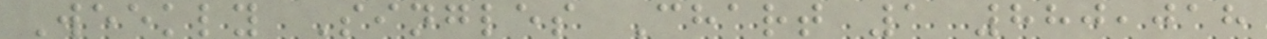Weekly Singles Chart 1 880,018
